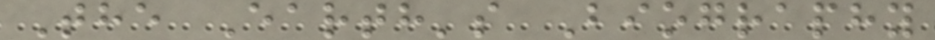The Earth's Biography
